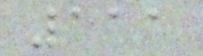111
